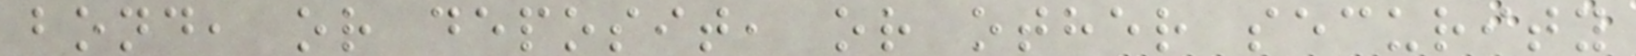bond, or deposit, or other security
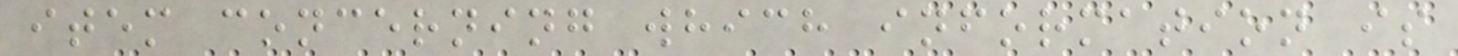item concerning which information is
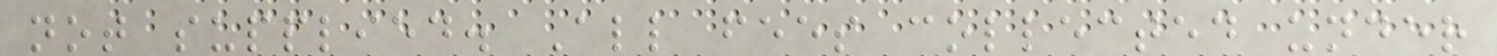not supplied. All fees collected under
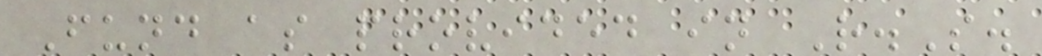Fund as provided in R.S.
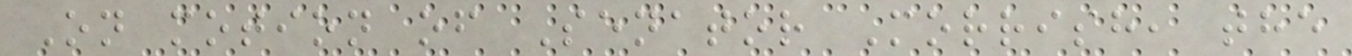On motion of Senator Morrish, the
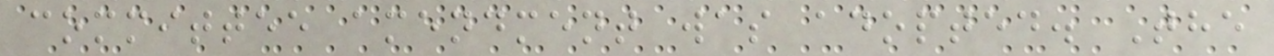committee amendment was adopted. The
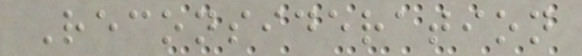Reconsideration
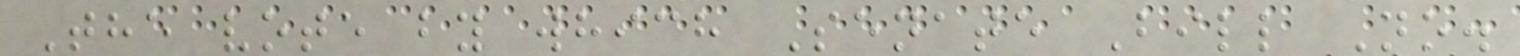The vote by which Senate Bill No.
